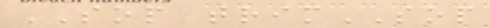SOP trimSOP
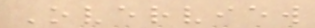Overview
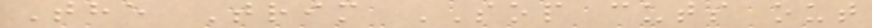The Trim SOP cuts out
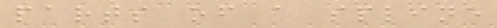parts of a spline
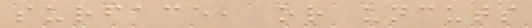surface, or uncuts
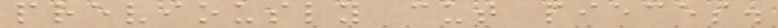previously cut pieces.
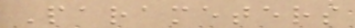Parameters
